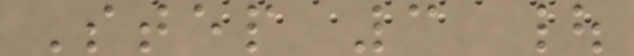Step 3 |
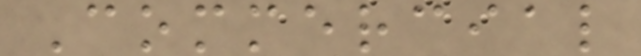Commercial
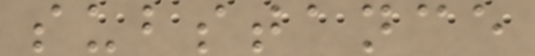substance
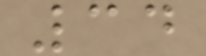34
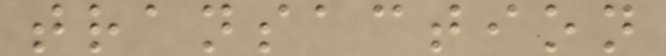transaction
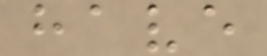have
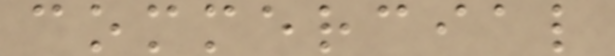commercial
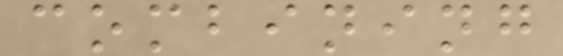combining
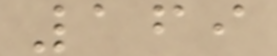169
